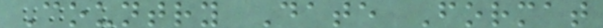Country Date Format
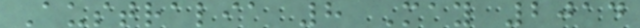Australia 8 May 2014
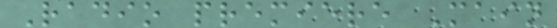Radio premiere Main
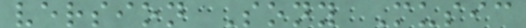version Sony Music
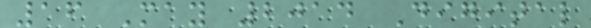16 May 2014 Digital
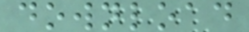download
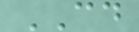CD
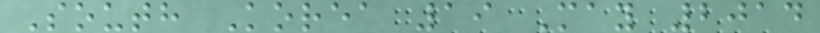South Korea 19 May 2014
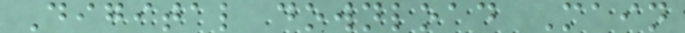Digital download Main
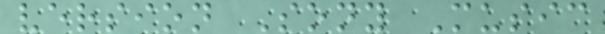version Sony Music
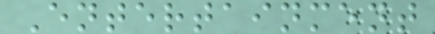Entertainment
